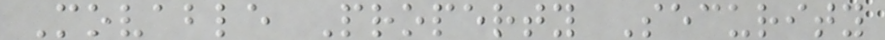Movable Property Security
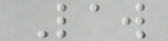Law
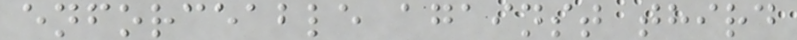enforceable against third
